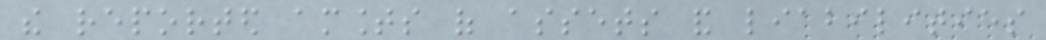the reported amounts of assets and liabilities
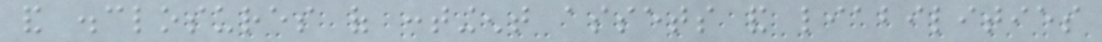and disclosures of contingent assets and liabilities
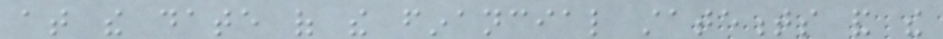at the date of the financial statements and the
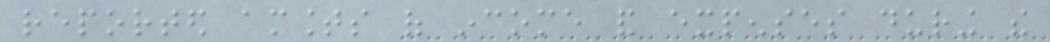reported amounts of income and expenses during the
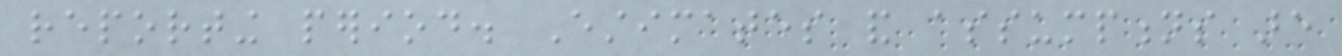reporting period. Estimates and assumptions are
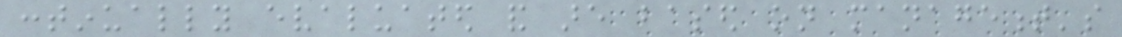continually evaluated and are based on management's
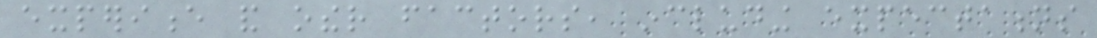experience and other factors, including expectations
